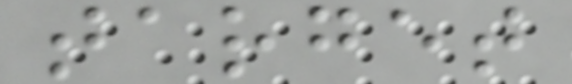target
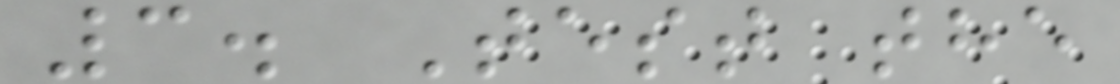3. Test the
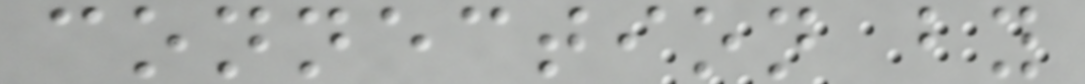connection by
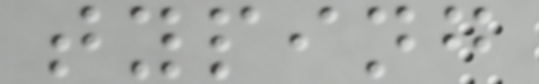typing
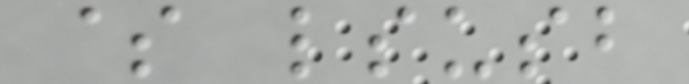$ lsusb
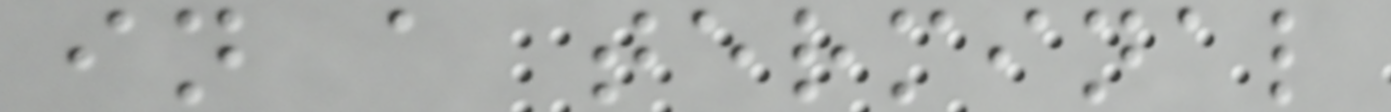in a terminal
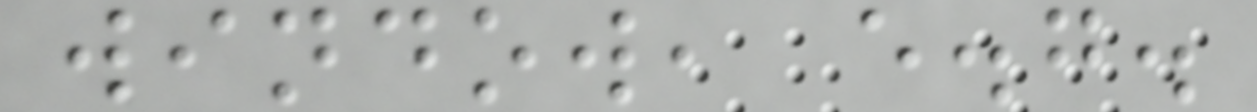window, e.g.
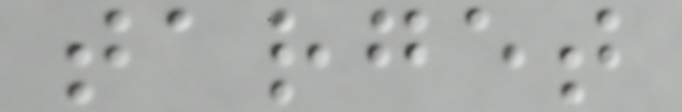target
